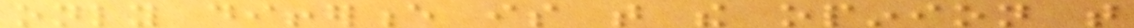only difference is that the opinion that
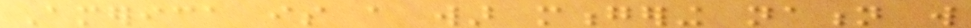America is a war mongering nation will
